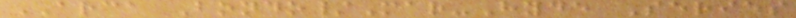ARCA Bondo/Mar-Hyde Series
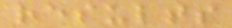results
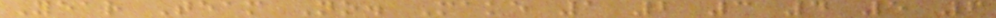Year Team No. Make 1 2 3 4 5 6
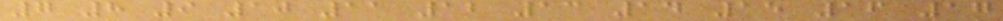7 8 9 10 11 12 13 14 15 16 17
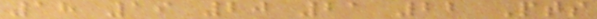18 19 20 21 22 Pts
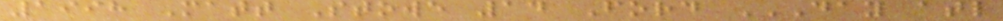1998 Matt Stowe 14 Ford DAY ATL
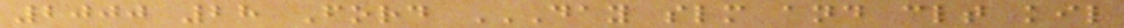2000 28 Ford DAY SLM AND CLT KIL
